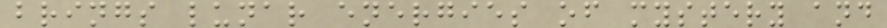brings lunar energies of mystery and
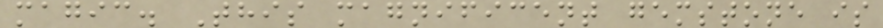magic. This magnificent gemstone is
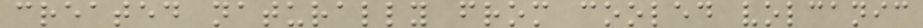created naturally from cooled volcanic
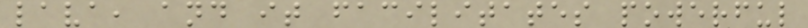lava, and it facilitates powerful
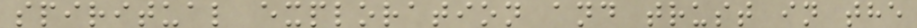spiritual exploration and trust in the
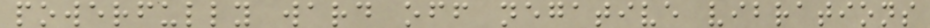powerfully ward off negative vibrations
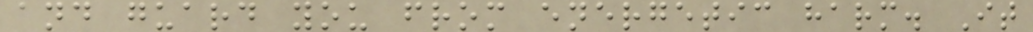and guard you from energetic harm. It
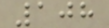108
